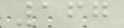167
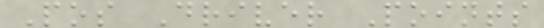Pos Driver Points
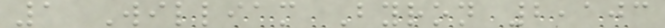1 William Byron 2,103
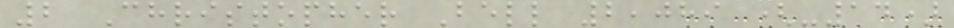2 Christopher Bell 2,089 (-14)
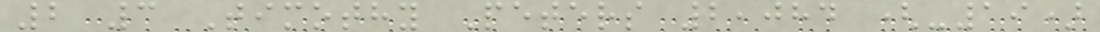2 3 Timothy Peters 2,084 (-19)
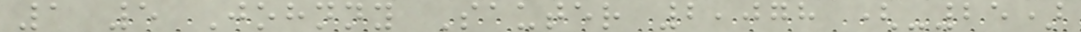1 5 Johnny Sauter 2,078 (-25)
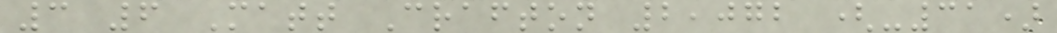3 6 Matt Crafton 2,072 (-31)
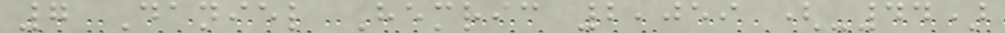7 Daniel Hemric 2,059 (-44)
